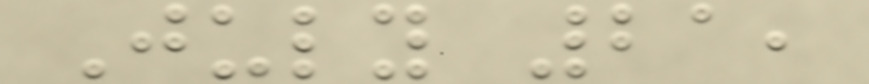July 21,
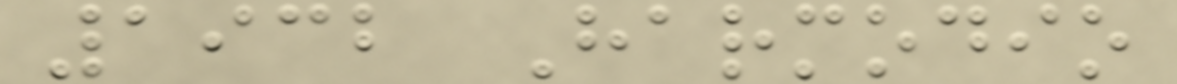1932 Harmodio
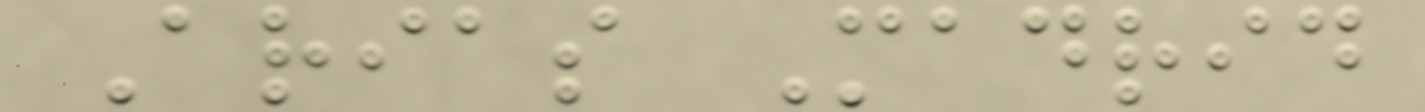Arias Madrid
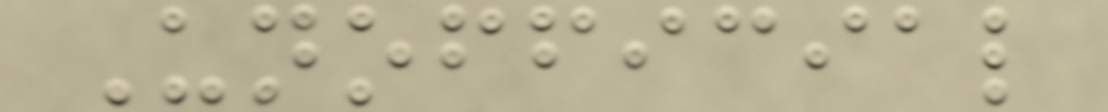Unofficial
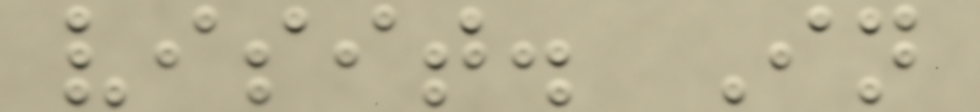visit. In
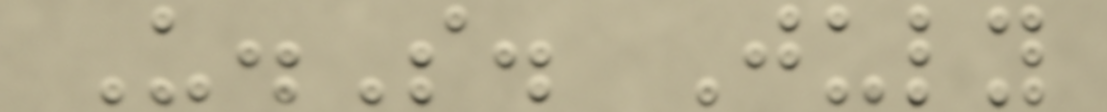U.S. July
